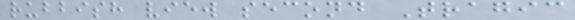rubbish view second Tragic
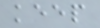keep
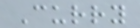Curry
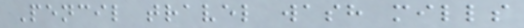Pencil travel wash mills
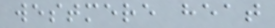westmere heat
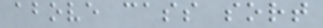above cass sort
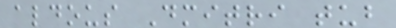aldous Dmitri tub
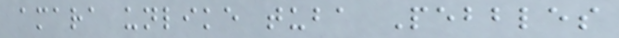amara unlike tuba Pebbles
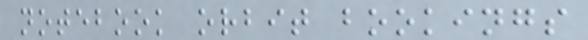notebook orbit bookings
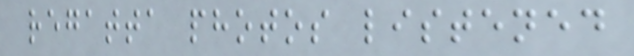regatta photos listened
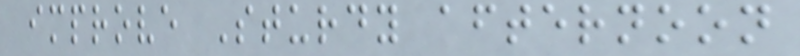improve Sturdy afternoon
